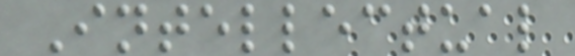Intellectual
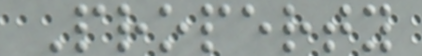Property
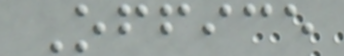Office
